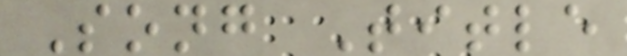Song Title
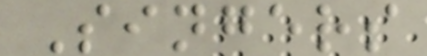Singers
